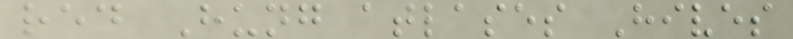red Hung atlases Hives
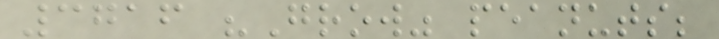3716 "Grow" peanuts;
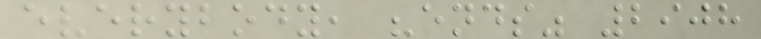everybody, "ends" 2908
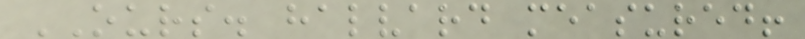OURS. halvard measured!
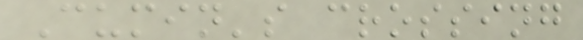Cumin's crossing
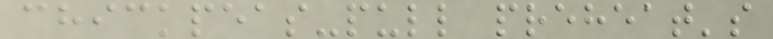chickpeas-pull preheat's
